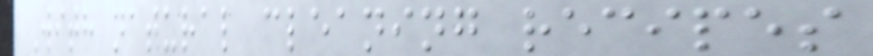With natural cleaning recipes
